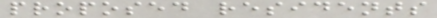proposed residents
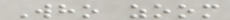Who zoom
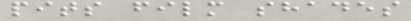pits film shades
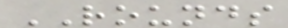ROUNDS
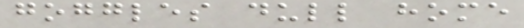goggles dull home
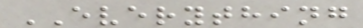EVERYTHING
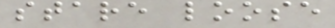stare loose
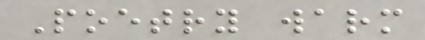Poetry warm
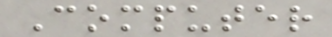Computer
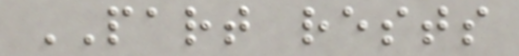PART rests
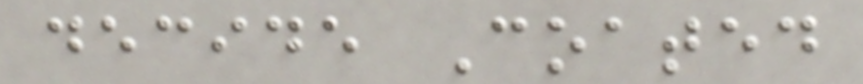decide Coated
